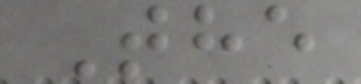The
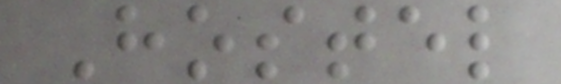Hostel
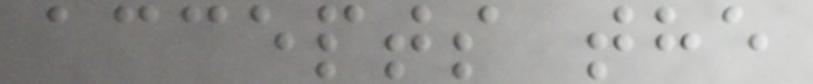accepts the
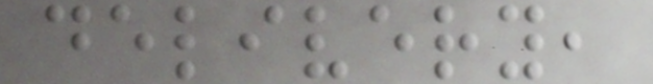delivery,
